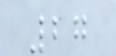27
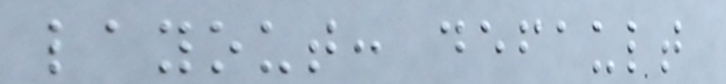layout: default
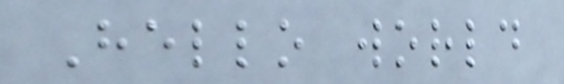Hello world
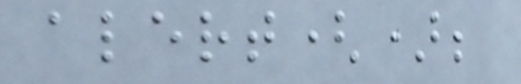alert();
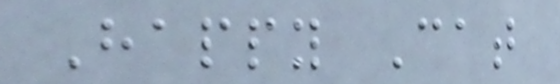Happy Cat
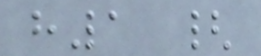h1 {
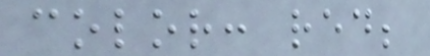color: red;
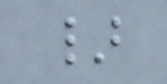}
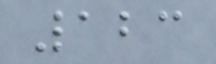123
